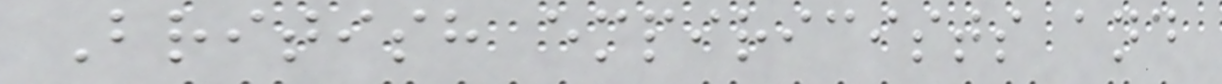British empiricists and
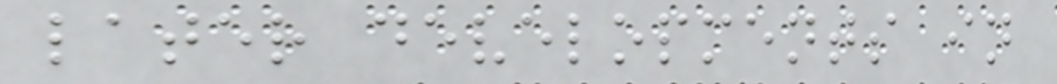later developments in
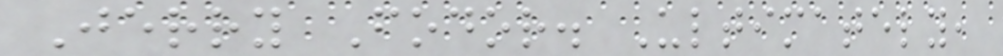Jerry Fodor. Ultimately,
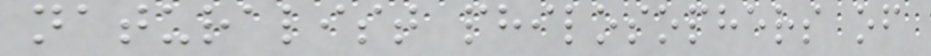naturalist philosophers of
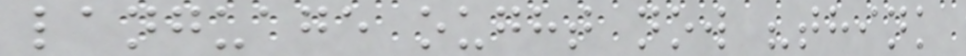language ought now "think
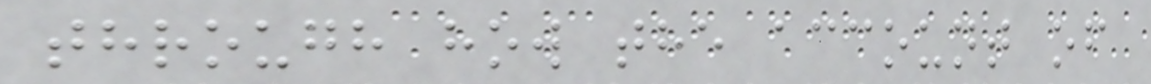through how the account of
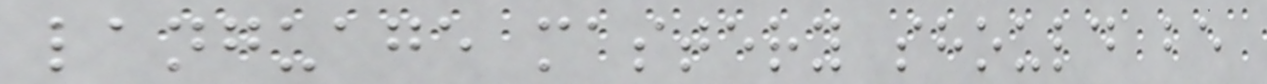language mastery should be
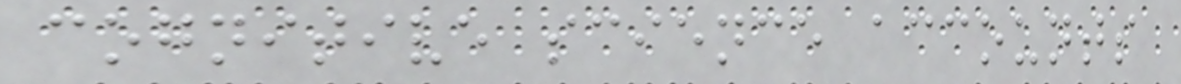cognitive science accounts
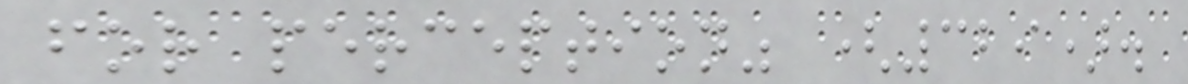for perception" (329).
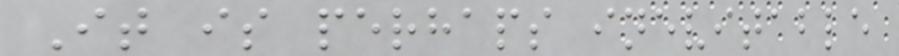It is perhaps inevitable
